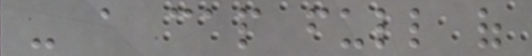- a cap full of
